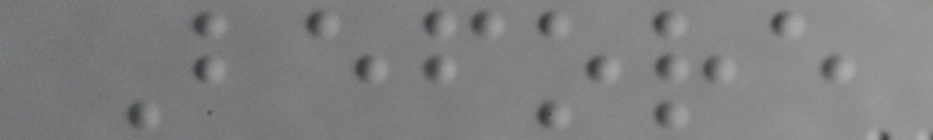Before
